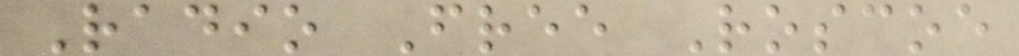Radio Free Roscoe
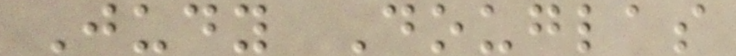Judy Douglas
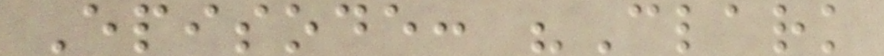Episode: "Clark
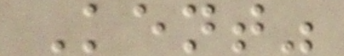Kent"
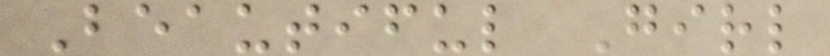Beautiful Girl
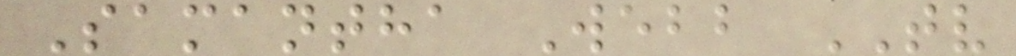Samantha Webb TV
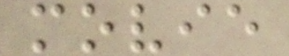movie
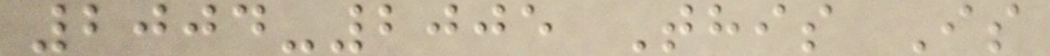2004-2005 This Is
